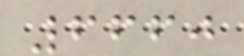6660
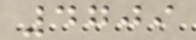4709
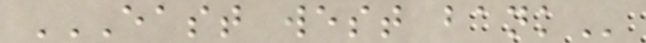EAST WEST BANK
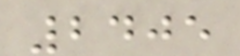2405
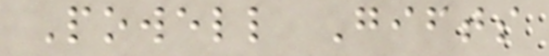Powell Gifts
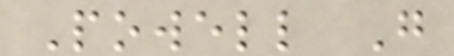Powell G
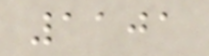1101
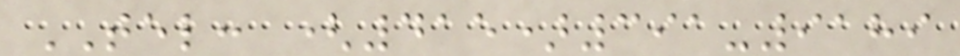TEL: (415)391-9189
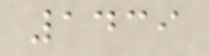1439
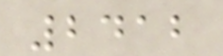2412
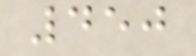450
